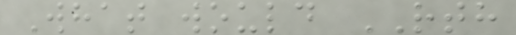What would RTH
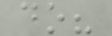do?
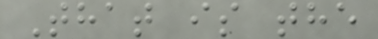That is the
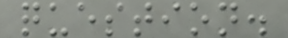question.
